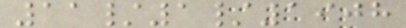11/1/1908
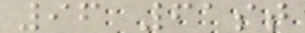96 61st
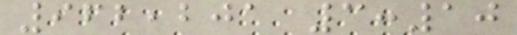962,201 3:10
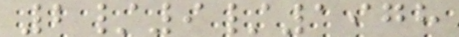2/9/1978
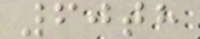60th
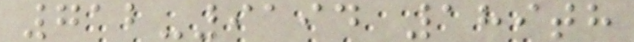712-9194 189th
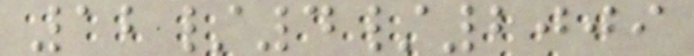12/4/2009
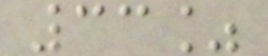33%
